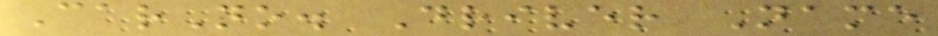CarNo. Driver Name
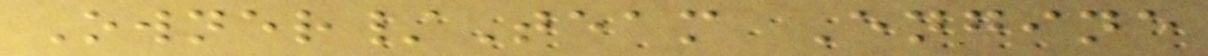Owner/Team Engine
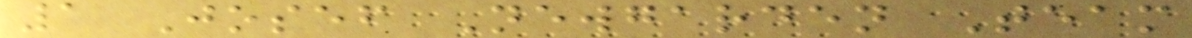1 Josef Newgarden Team
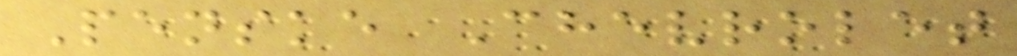Penske Chevrolet
